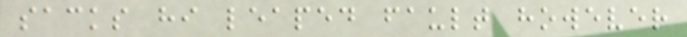sacks hi leaped fault however
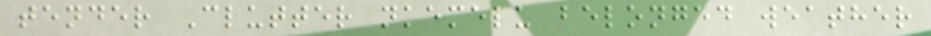tender Clutter nkemelu belonged weather
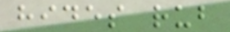hides rub
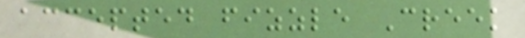accepted fizzle Creek
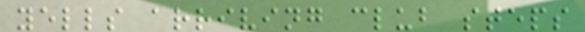yells arriving club steps
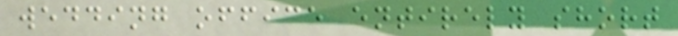wedding office entirely short
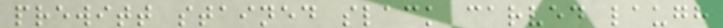prewitt stained slack carved laugh
